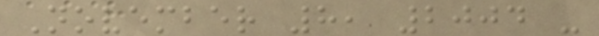November 8, 2004 -
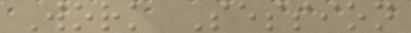Work Session
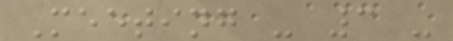Meeting - 3 -
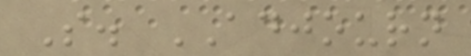S. ADJOURN
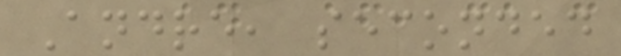Andre, seconded
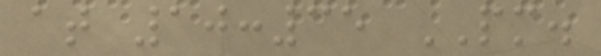at 10:35 PM.
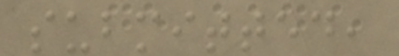submitted,
